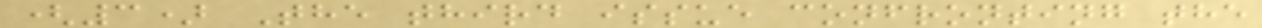(3) The third issue confronting the
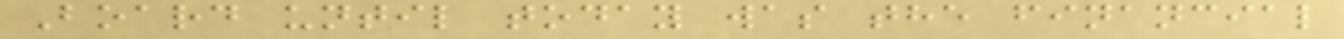Board until today was the financial
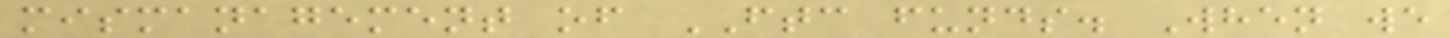mismanagement of FTC funds. When we
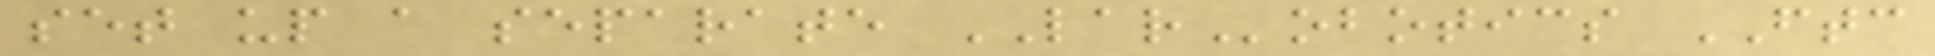set up a separate LARobotics FTC
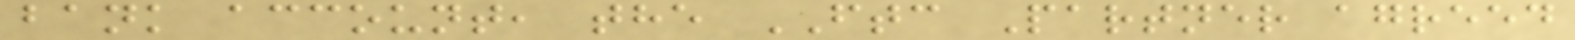bank account, the FTC Partner agreed
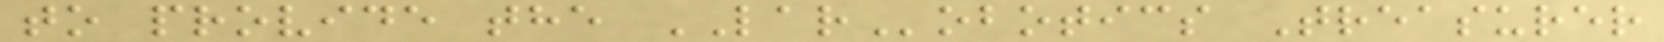to provide the LARobotics Treasurer
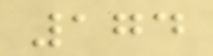174
